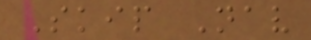Skip Nav
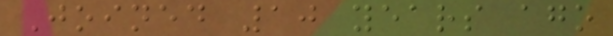Joined 10 years ago
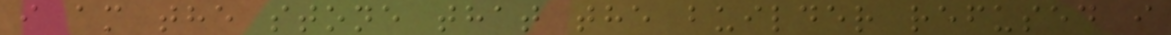i am the stone that the builder refused i
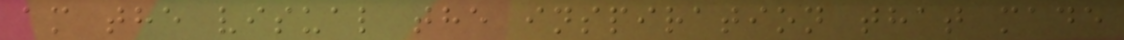am the visual the inspiration that made
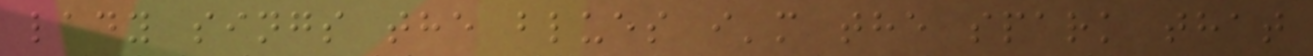lady sings the blues i'm the spark that
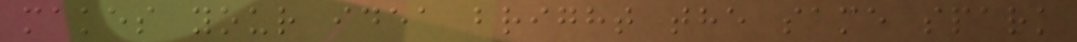makes your idea bright the same spark
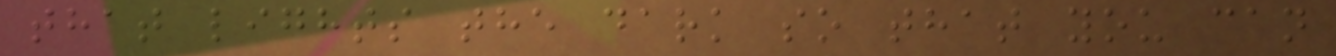that lights the dark so that you can
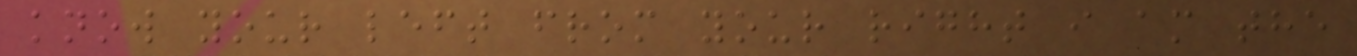know your left from your right i am the
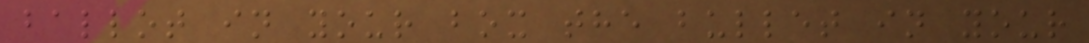ballot in your box the bullet in your
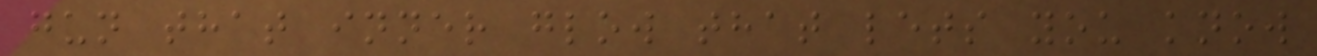gun that inner glow that lets you know
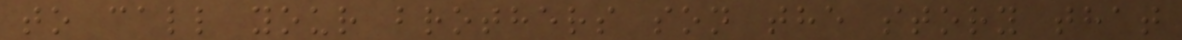to call your brothers son the story that
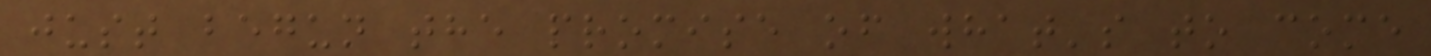just begun the promise of what's to come
